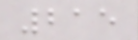215
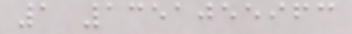1 1351055963
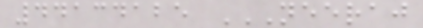44134125 NEERAJ
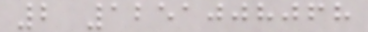2 1251008068
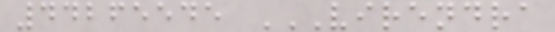44265545 VIRENDRA
